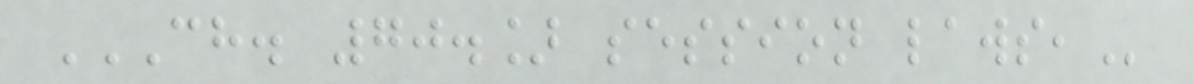CH. 70.] SESSION LAWS,
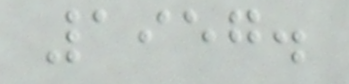1957.
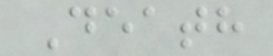Death
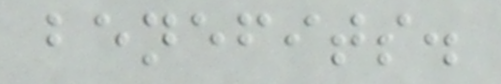benefits.
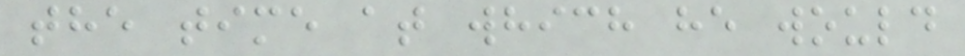the time at which he would
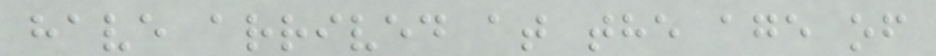have arrived at the age of
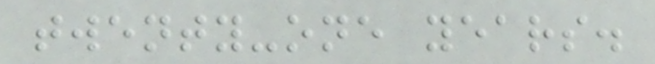twenty-one years.
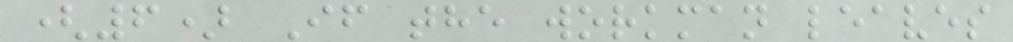(6) If the workman leaves
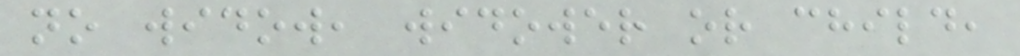no widow, widower or child,
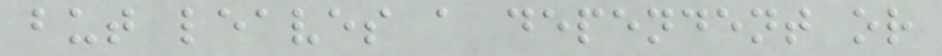but leaves a dependent or
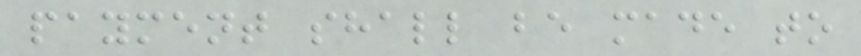payment shall be made to
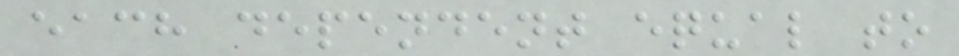each dependent equal to
